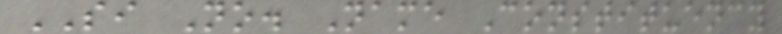SI No. Name Constituency
